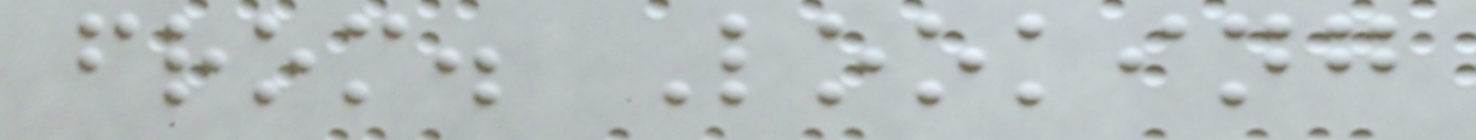from. Looking
